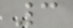3
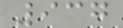937
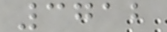3712
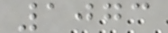1073
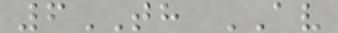6TH AV
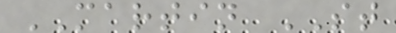MARTIN ST
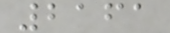2161
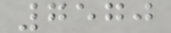7570
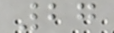27
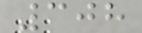308
